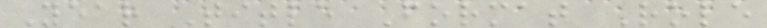Year Title Format Role
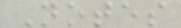Notes
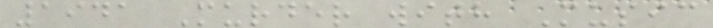1941 Murder with Music
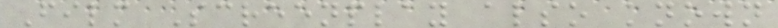Film Screenplay also known
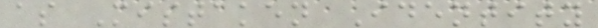as Mistaken Identity
